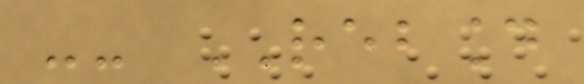-- REBOUND
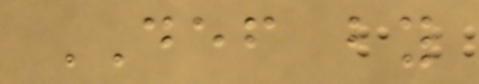DEF by
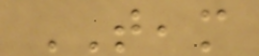TEAM
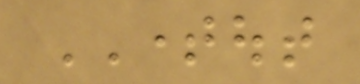TIMEOUT
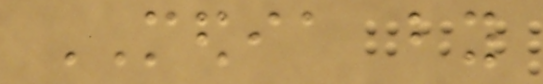MEDIA by
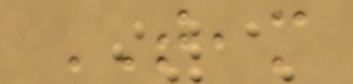TEAM
